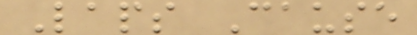Laps Cause
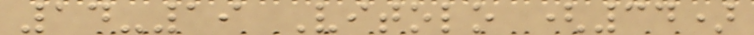14-19 Vitolo (34)
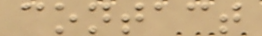contact
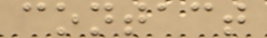contact
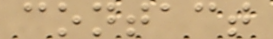contact
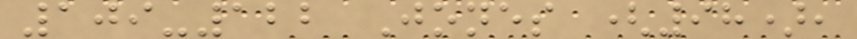109-122 Jones (98),
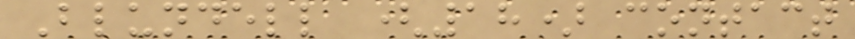Blundell (18) contact
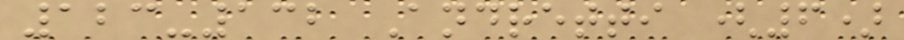123-132 Andretti (6)
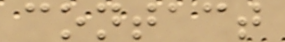contact
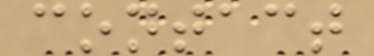contact
